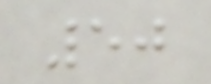50
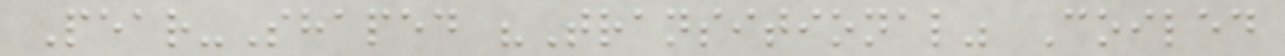Pear-Shaped "Transitional" Coiled
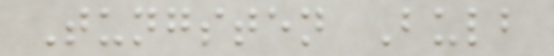Tungsten Bulb
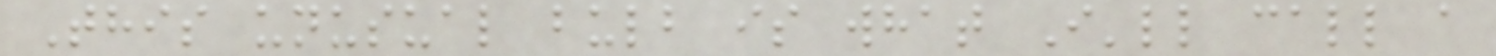This unusual bulb is what I'll call a
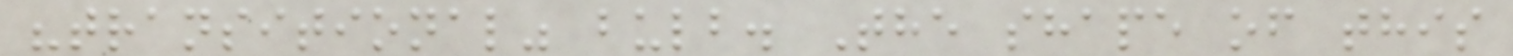"transitional" bulb. The shape of this
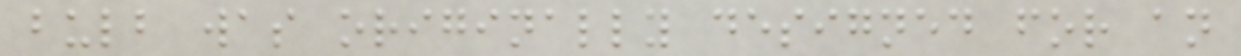bulb was originally designed for an
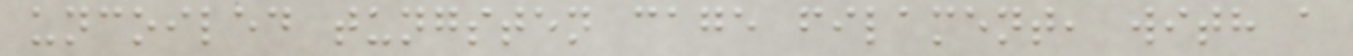uncoiled tungsten cage filament, with a
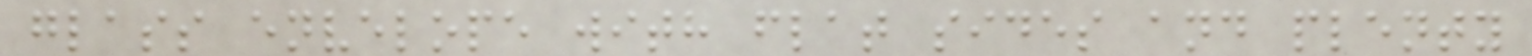glass envelope with flat sides and plenty
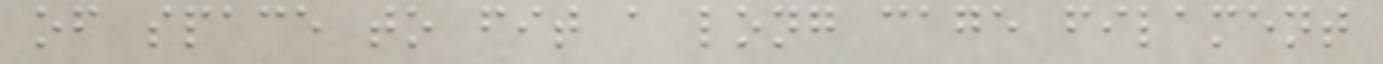of space to fit a long cage filament
